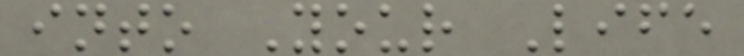into Your Life
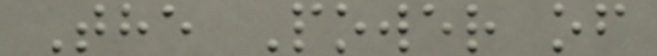The Power of
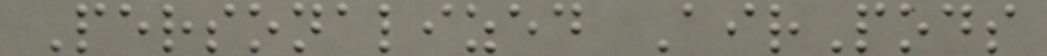Personalized AirPods
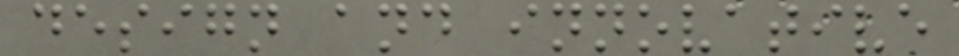design and innovative
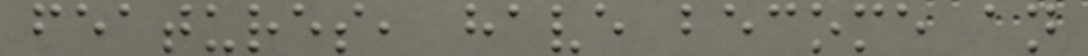features, have become an
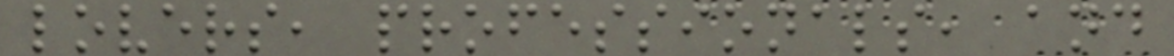lovers, professionals, and
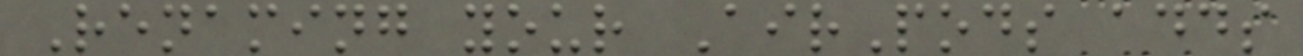Renaming your AirPods adds
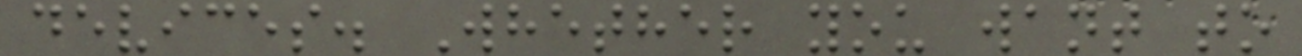devices. Whether you want to
